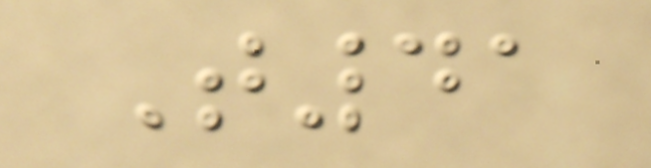T41
